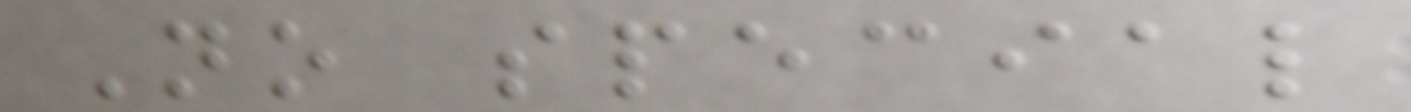No special
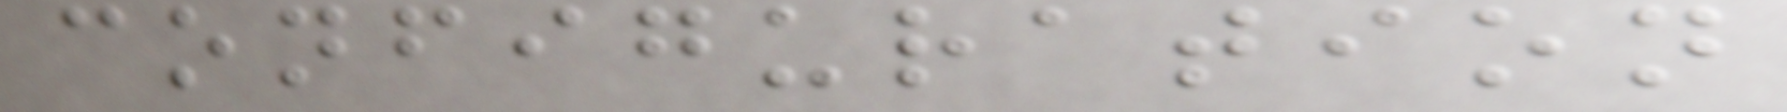configuration
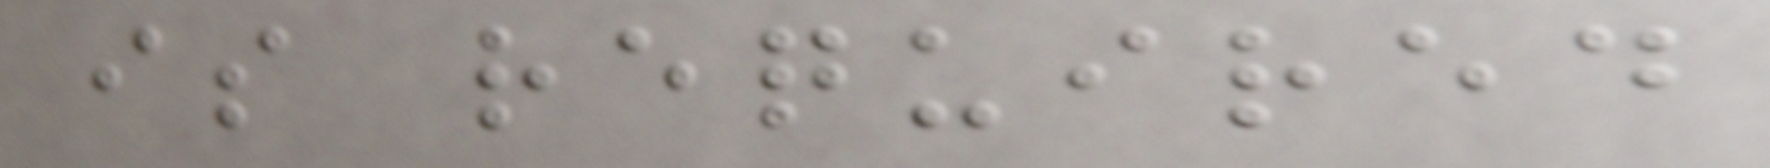is required
